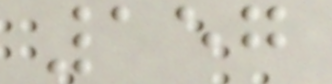157
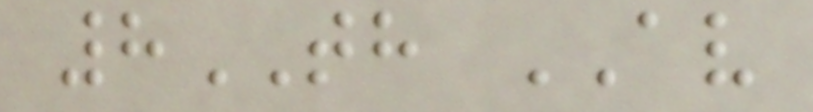8TH AV
